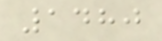1480
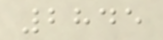2845
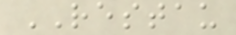RESTAU
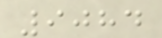9084
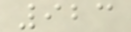923
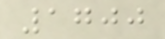1700
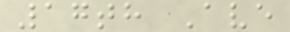17th Ave
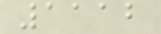1112
